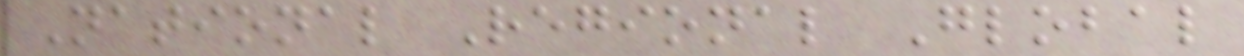National Regional Global
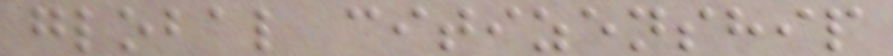global citizenship
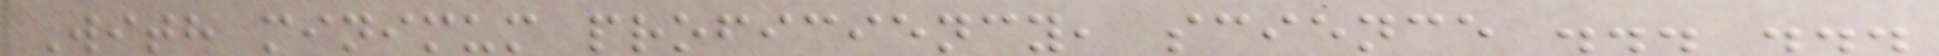With minimum proficiency, science ... ...
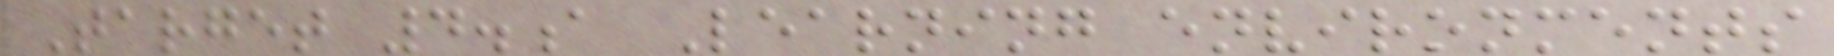Target 4.a Learning environments
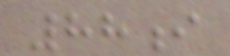88i
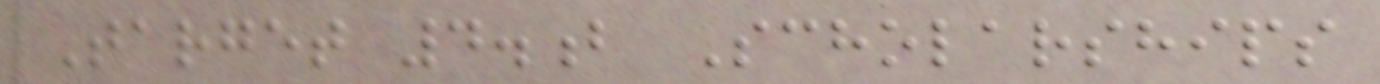Target 4.b Scholarships
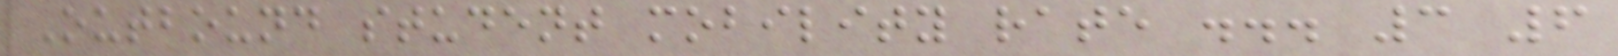Outbound student mobility rate ... 3 6
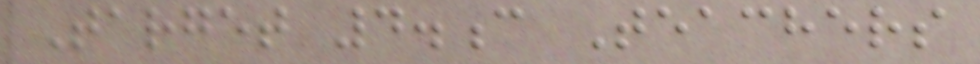Target 4.c Teachers
